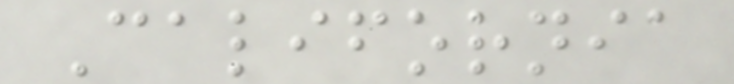California
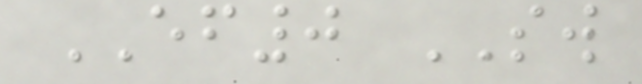EF0 SW
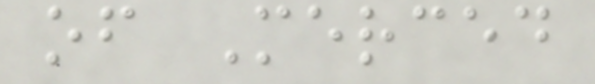of Merced
